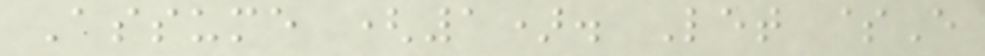Assume (1). Let $E
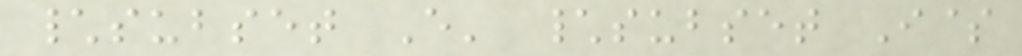\subset E' \subset I$
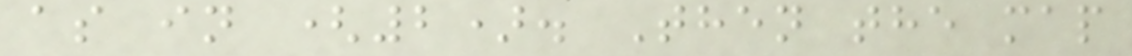as in (2). Then the map
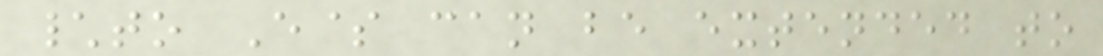\to E$ can be extended to
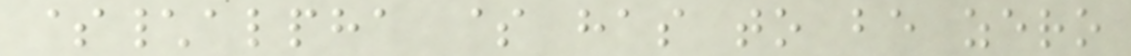$\alpha $ has to be zero
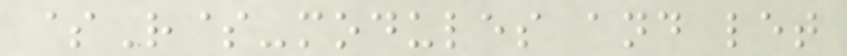$R$-modules and let
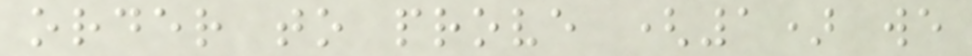order to prove (1) we
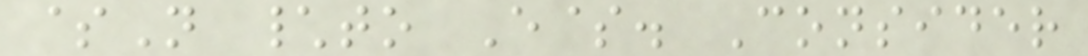$N \to E$. Consider
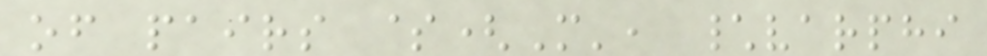of pairs $(M', \varphi
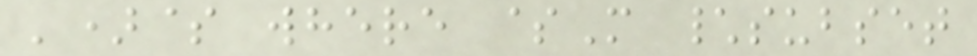')$ where $M \subset
